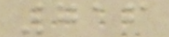716
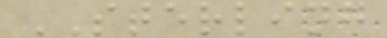STERLING
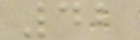42
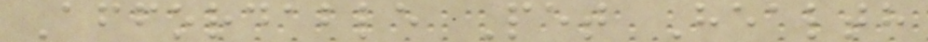Affordable Pet Health
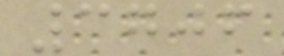3706
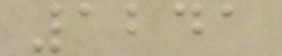1241
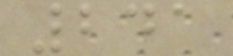241
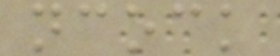ncock
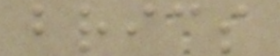brics
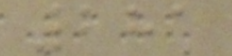281
